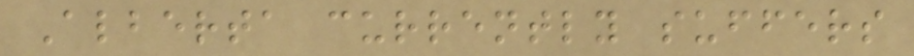Alberta currently suffers
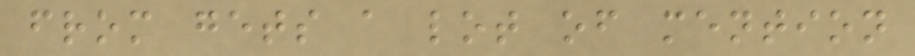from gets a lot of mention
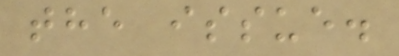the issue.
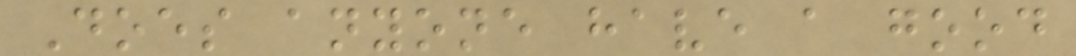Does anyone have a good
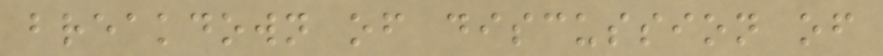breakdown of discussion of
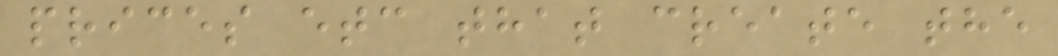prices etc that create the
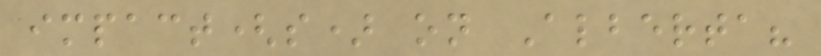impact(s) on Alberta?
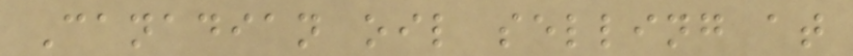Canadian oil selling at
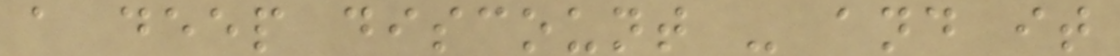a deep discount - and it
